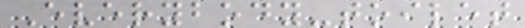Everybody-toilet
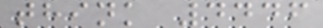think 4446
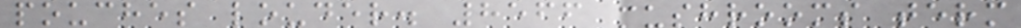pouches louder. 8566 mushrooms term
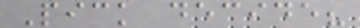Pick decide?
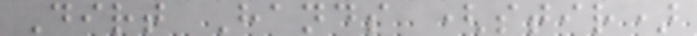Dirt Hands (stir)
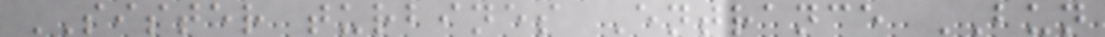SISTER turbines Entrance BUN
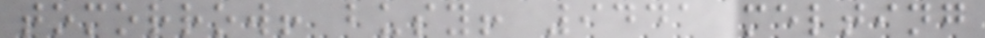tomorrow! busy! 9441 melting
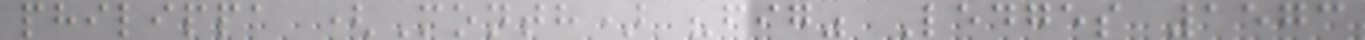philippa (Month) "fig" Ledges 1573
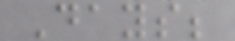Days;
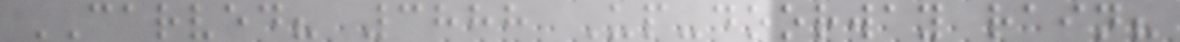CARVED? 3888 Up-doorway rain?
